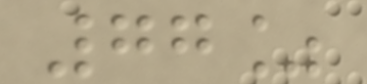77%
